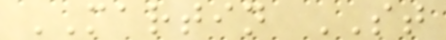MARTIN ST
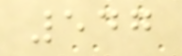547
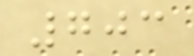703
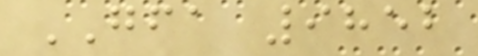GFA 9852
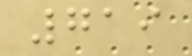719
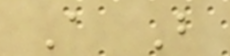A B
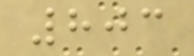803
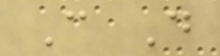C D
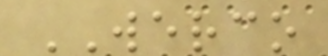WERCO
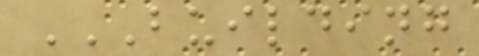BUILDING
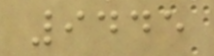9445
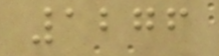1276
